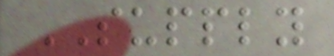SUPPLY
